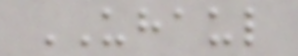UHAUL
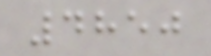4850
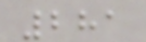281
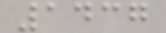1437
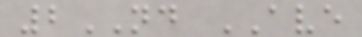2ND AVE
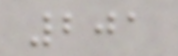201
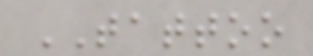TATTOO
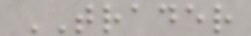TRADER
